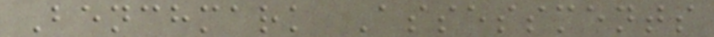Benchmark Assessments
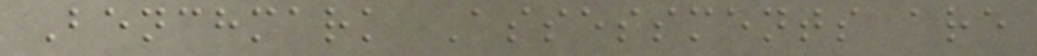Benchmark Assessments are
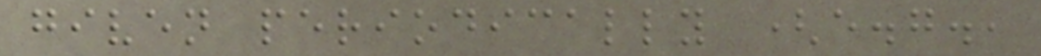given periodically (e.g.,
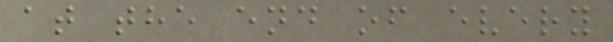at the end of every
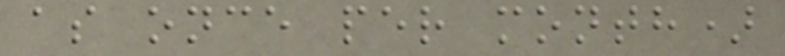as once per month)
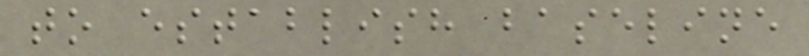to establish baseline
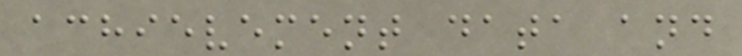achievement data and
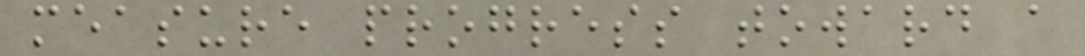measure progress toward a
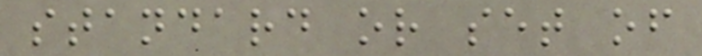standard or set of
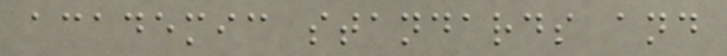academic standards and
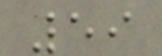59
